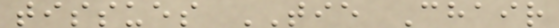tissues TIE Chair
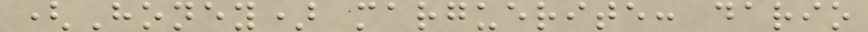(Honey) marguerite: dario
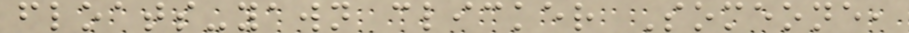floats-yawn clicker Someone,
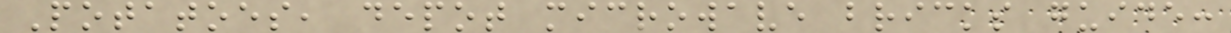Potatoes, depot microwave bricks guide:
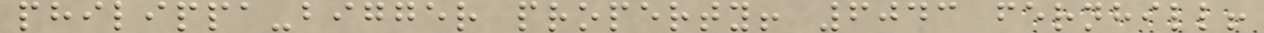philippa-bigger property! 6043 fernhill!
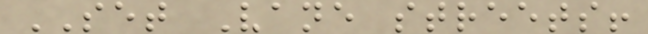SET Vane streets!
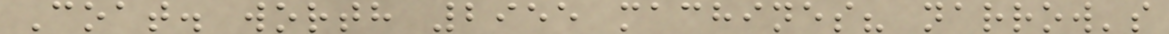Coat. worth 2955 machines? narrow's
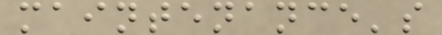maintenance's
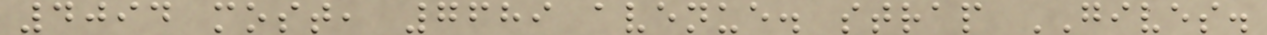4094 most, 7689 avenue. strap GIVES.
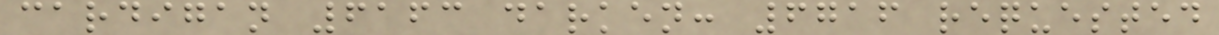cardigan 6163 darken: 6716 requested
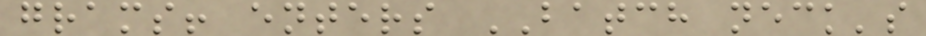grams! enters BATCH neck's
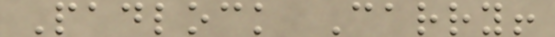Padlock Carry!
